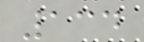134
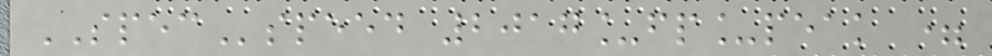SPECspeed 2017_fp_peak =
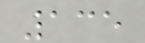135
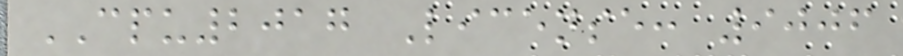CPU2017 License: 9006
